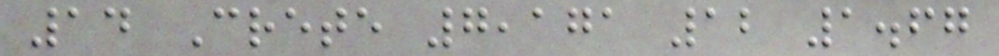14 Crete 7,171 12 1.67
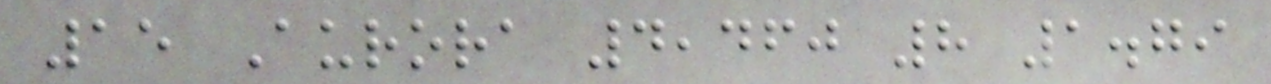15 Aurora 4,460 8 1.79
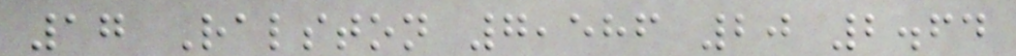17 Ralston 7,586 20 2.64
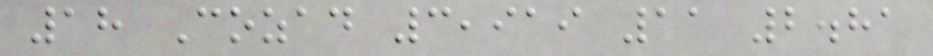18 Cozad 3,919 11 2.81
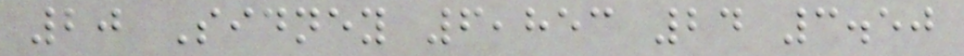20 Sidney 6,853 24 3.50
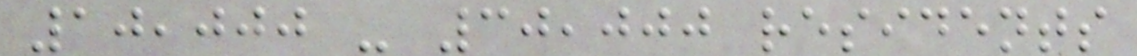10,000 - 30,000 residents
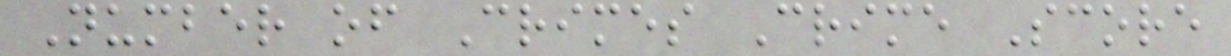Number of Crimes Crime Score
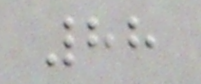88
